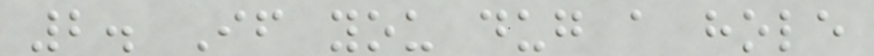2. If you dug a hole
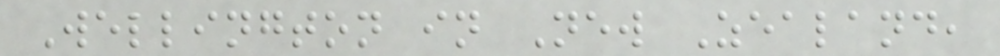Wellington in New Zealand,
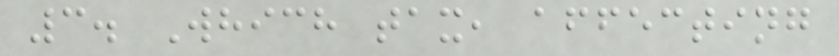3. Which tax, affecting
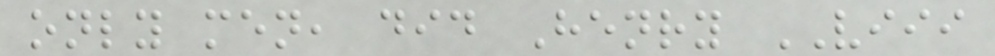only men, did Henry VIII
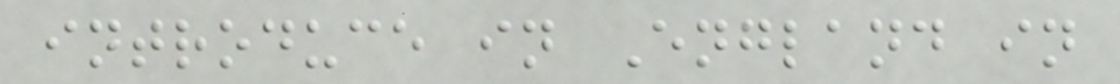introduce in England in
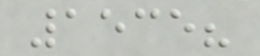1535?
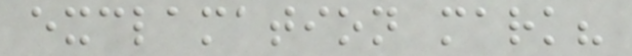exclamation mark?
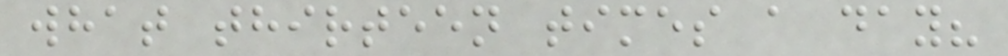what thirteen times a day?
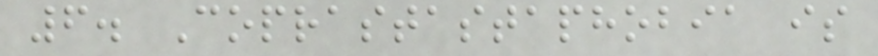6. Coprastastaphobia is
